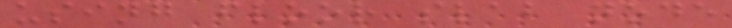using floor slab node
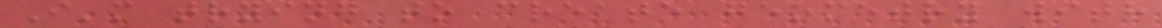I'm trying to create geometry with
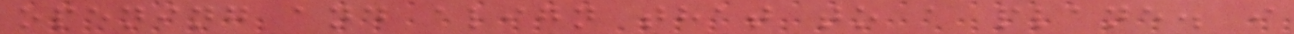opening and align that to a plane. i
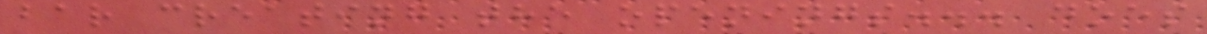bar creating the openings... does
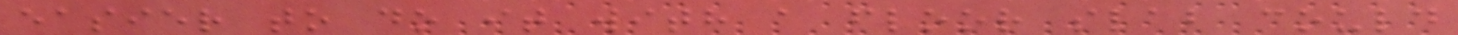easier to do it with a floor slab could
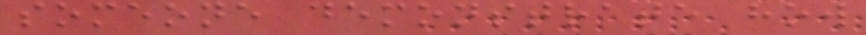someone demonstrate how
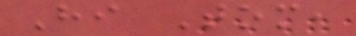Hi Tom,
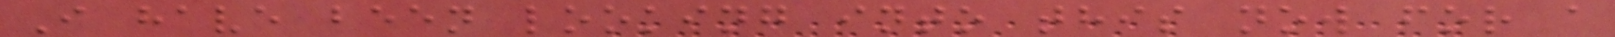I have been looking into this now for a
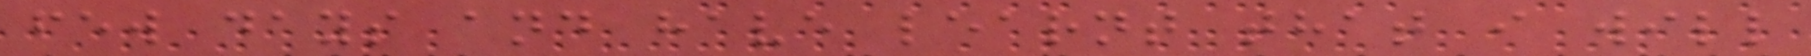few days and have learnt that i will
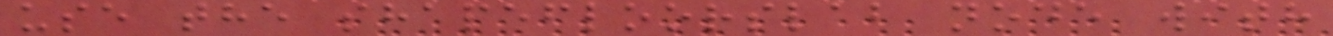use the shapefloorslab node with
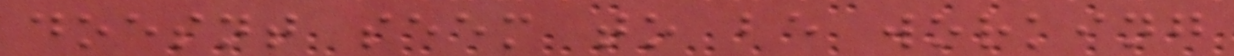doesnt seem to be working
